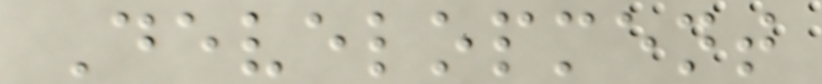Development
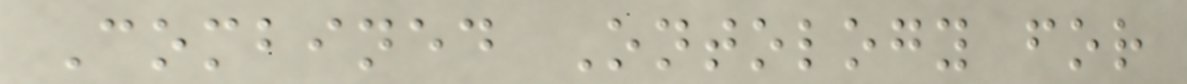Combined Ontology for
